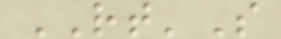RT'S
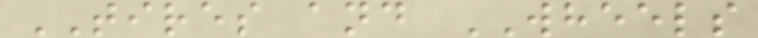TIRES and WHEELS
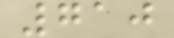710
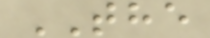THE
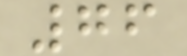76
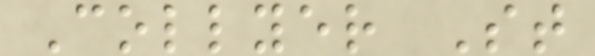Collyer St
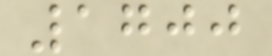1700
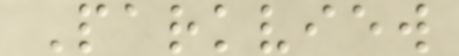Parkview
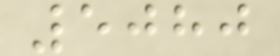5080
